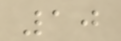10
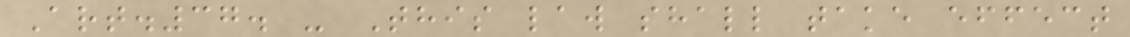Art.37. - This law shall take effect
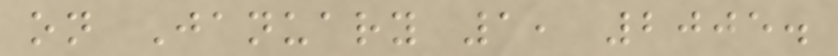on January 1, 2005.
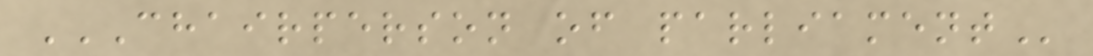CHAIRPERSON OF PARLIAMENT
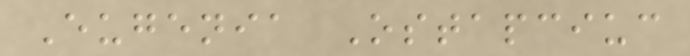Eugenia Ostapciuc
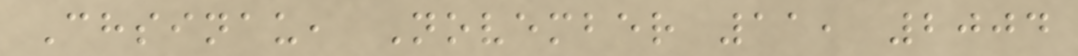Chsinau, November 11, 2004
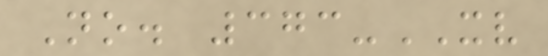No. 373-XV
